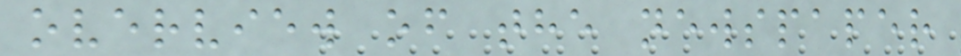overview of the newspaper
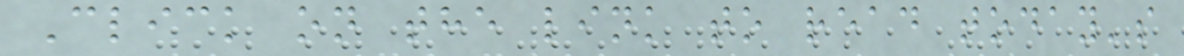Click on the link to read today's
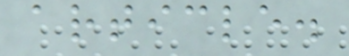article.
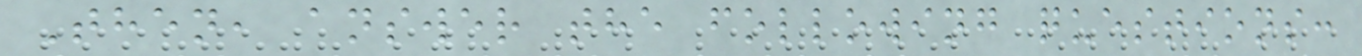Then, answer the following questions:
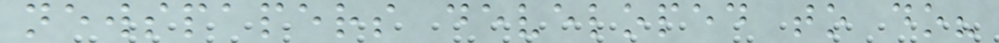newspapers developed to do?
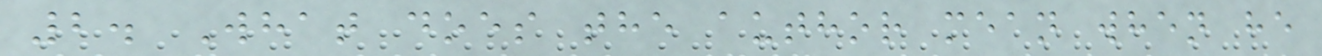2. What does the author mean when he
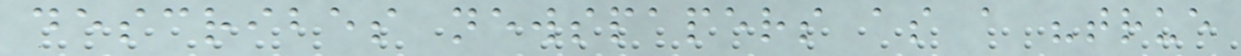describes newspapers as a "true
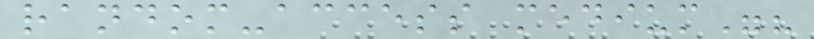random-access medium"?
